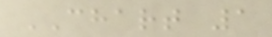CHART 1
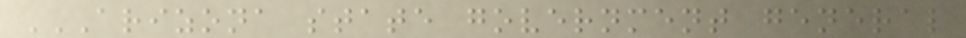ARIZONA STATE GOVERNMENT GENERAL
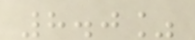8.0%
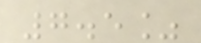7.5%
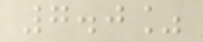7.0%
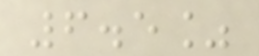6.5%
